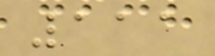111
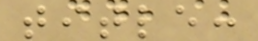title:
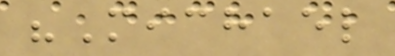"Michael
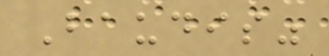Baudis"
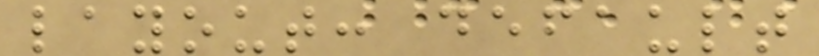layout: default
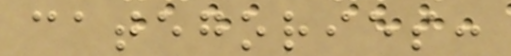categories:
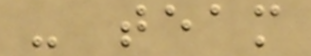- team
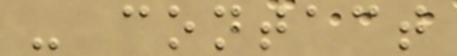- contact
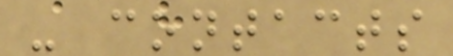- contacts
